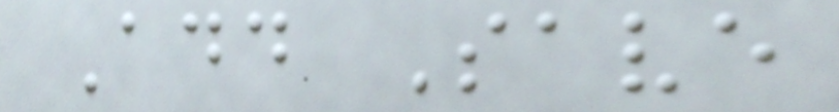Add Save
